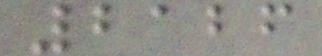2126
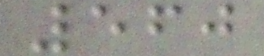560
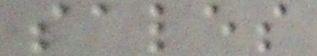sales
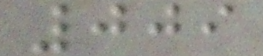009
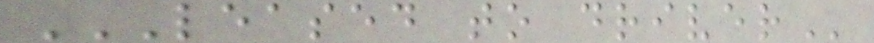LEASED TO DRIVER
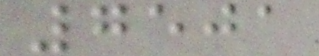7501
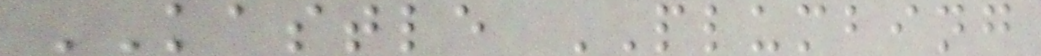KASTLE PLUMBING
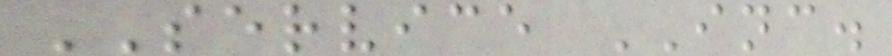SERVICE INC.
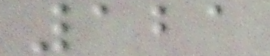121
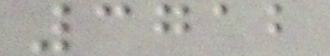3712
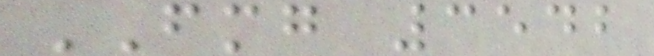FMG 3542
